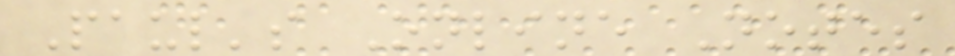Paul's Online Notes
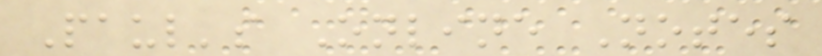Paul's Online Notes
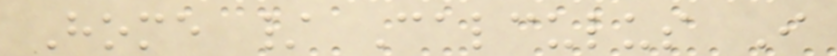Home / Calculus I
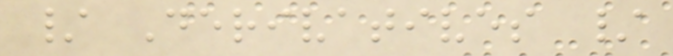/ Derivatives /
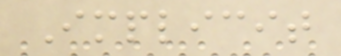Implicit
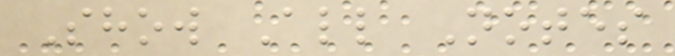Show All Notes
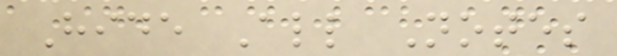Hide All Notes
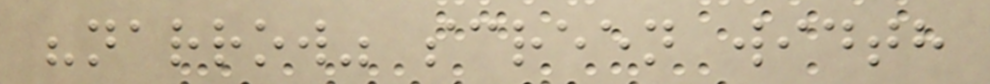"narrow" screen width
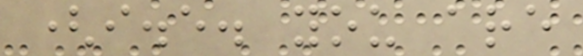(i.e. you are
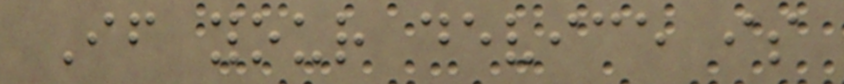If your device is
